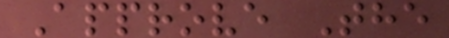Approve The
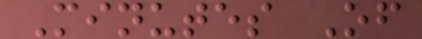Minutes Of
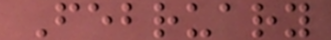February
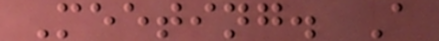Meeting. A
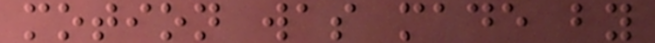motion was made by
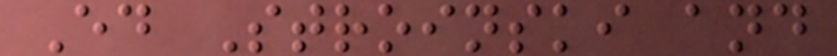Ed Stroinski and
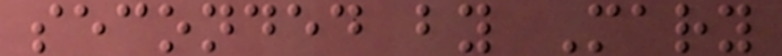seconded by Mary
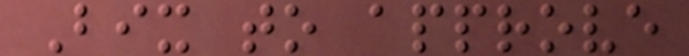Bix to approve
